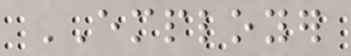EMPLOYER
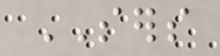SERS
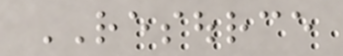RESOURCE
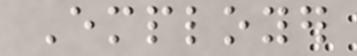Employer
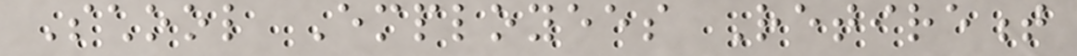School Employees Retirement
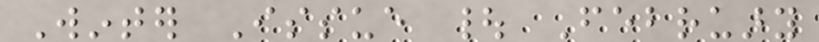Winter Issue | February
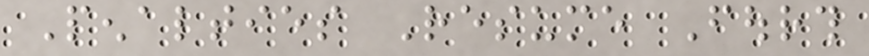Penalties Resume Fourth
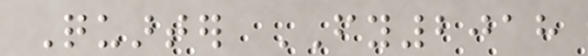Quarter FY2018
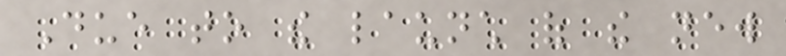Due to the launch of the new
